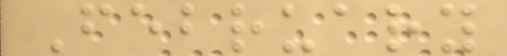February
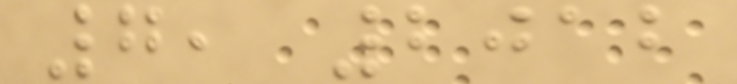7, 2012
